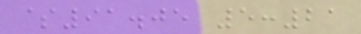$91.05 5:21
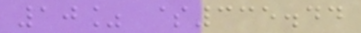10% $335.44
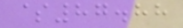$87.88
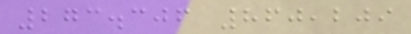273.306 860,209
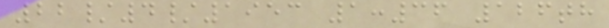22/4/1953 1:36 126th
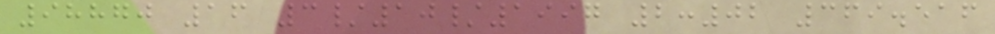98870 16 3/10/1997 2:02 369.516
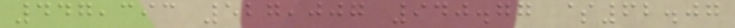447,393 527,007 940.77 $62.07
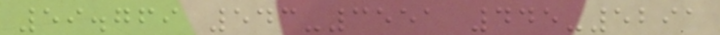59.769 543-3551 445-5291
